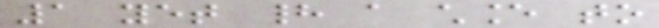1 yet had a chance to
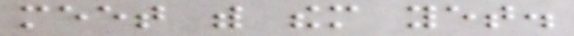meet with them yet.
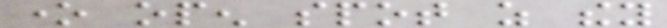one open spot as they
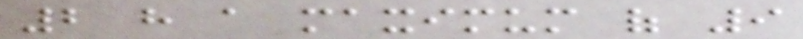2 have a maximum of 9
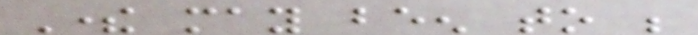There may been to be
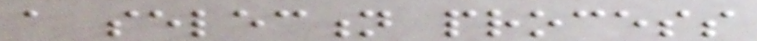a selection process
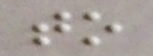to
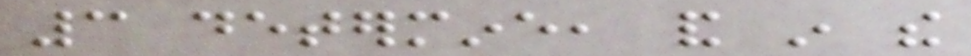3 determine, and in the
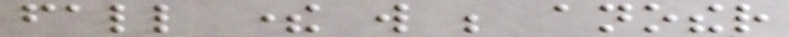fall there will be another
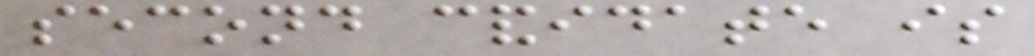second candidate is
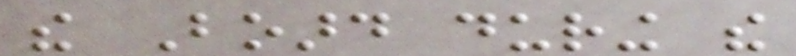the Board during the
